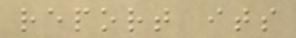report its
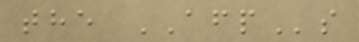the AFPs
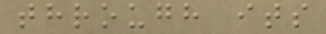through its
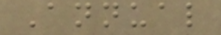Annual
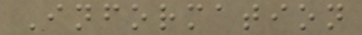Information
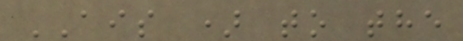AIS ) to the
